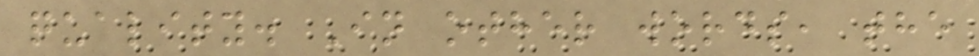quality. In other words, the
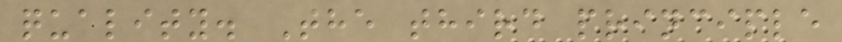quality. The third principle
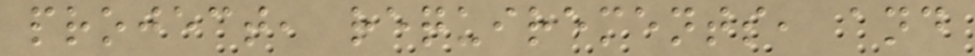project, requirements, and
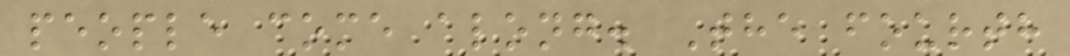people come along. The fourth
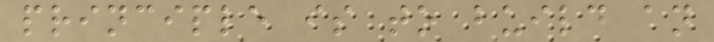principle is to build an
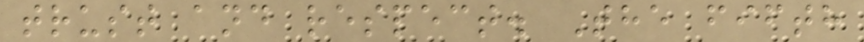trust and respect. The fifth
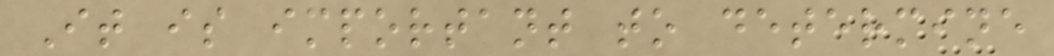It is important to determine
